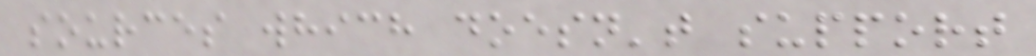sources which doesn't support
